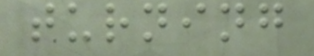turning
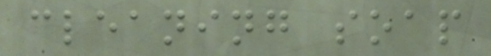cleaning soap
